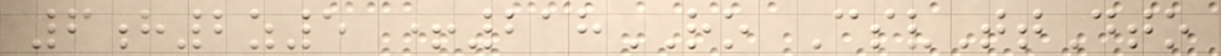6h2z5 +218RO CsvTtDto
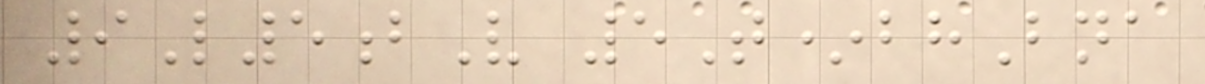9L5bV 5T*bhBna
